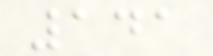141
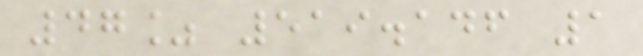47% 519.146 1
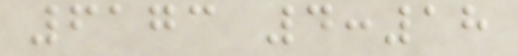6173 4:18
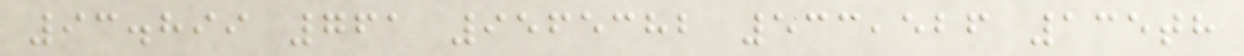93.899 761 9565382 533,526 135th
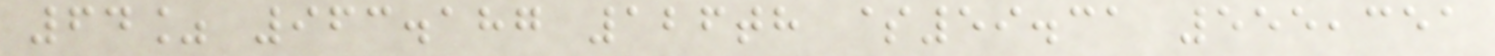64% 963.187 126th $59.31 555,351
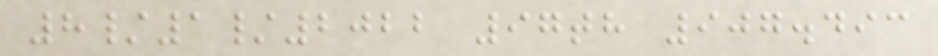8/1/2022 97th 907.493
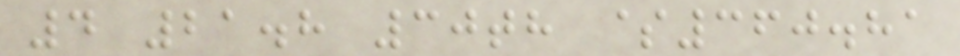4 21.8 30th $360.81
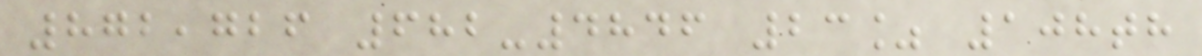872,726 682-4846 23% 108th
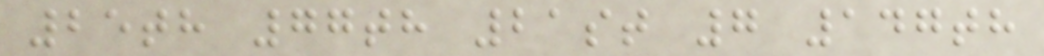25th 77th 21st 7 147th
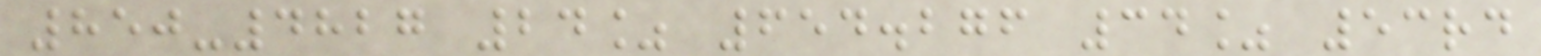850-4827 24% 654.276 34% 53rd
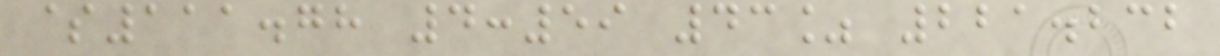$111.78 4:59 43% 221.232
